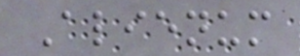Alienum
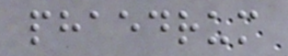phaedrum
